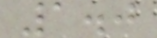1.0
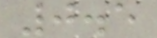0.5
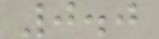0.0
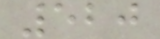520
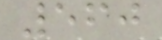560
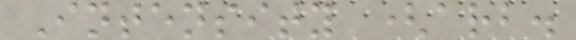Intensity (arb.
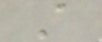A
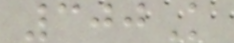300K
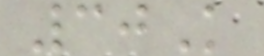30K
